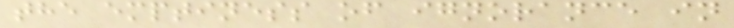the emptiness of ignorance in
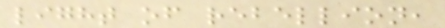light of rebellion,
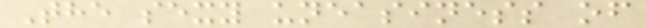The sexy uneasiness of
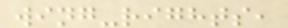wing-rights,
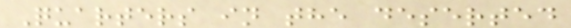Quarters in the deserted
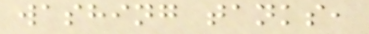washing tanks,
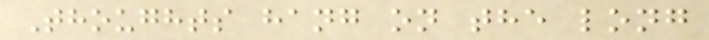Thoughts hang on the long
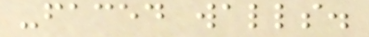-faced walls.
